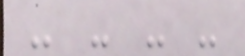- - - -
